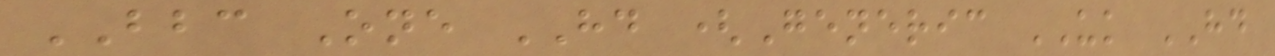BBC One HD (Generic UK HD
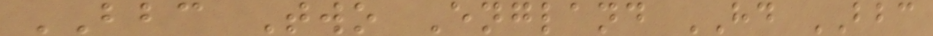BBC Two England HD BBC
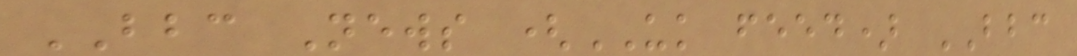BBC News (UK feed) BBC
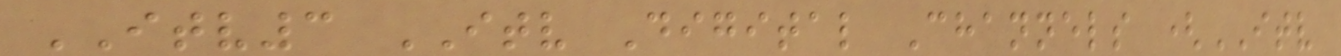ITV3 ITV Digital Channels (ITV
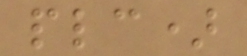plc)
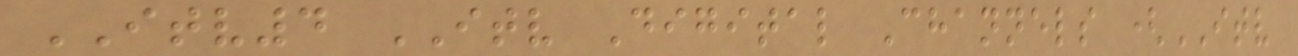ITV4 ITV Digital Channels (ITV
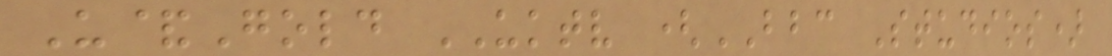U&Gold UKTV (BBC Studios)
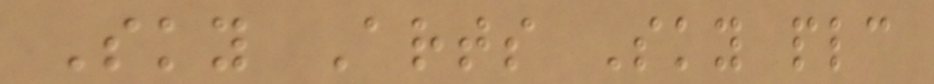Sky Arts Sky plc
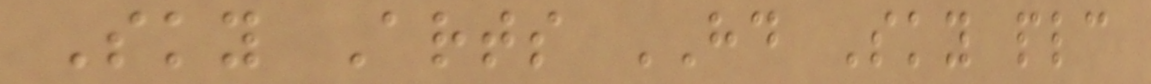Sky Arts HD Sky plc
